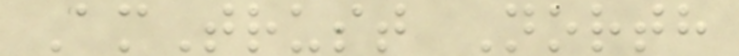AmTrust North
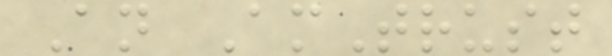An AmTrust
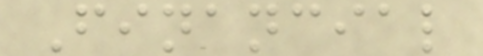Financial
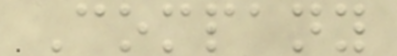Company
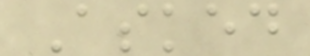Asked
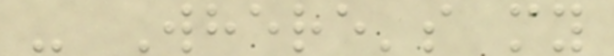- Where's my
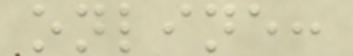online:
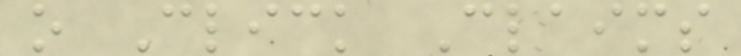o Click Claims
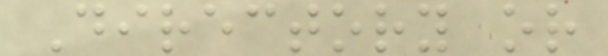Directory or
